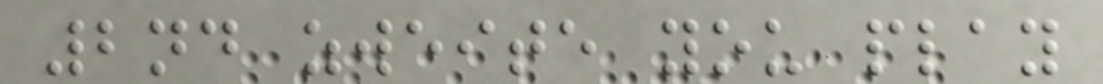2nd zweite you play
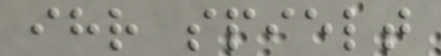ihr spielt
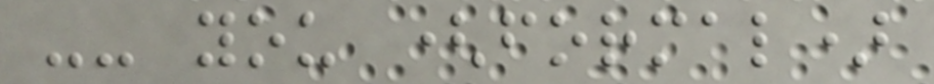-- you (formal)
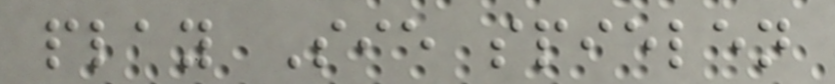play Sie spielen
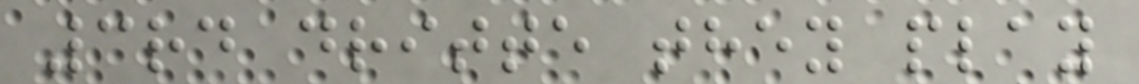3rd dritte they play
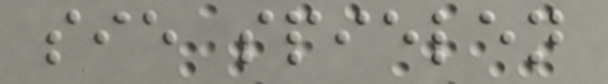sie spielen
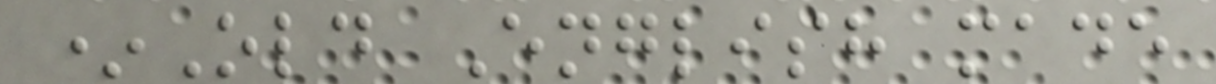*Old English made
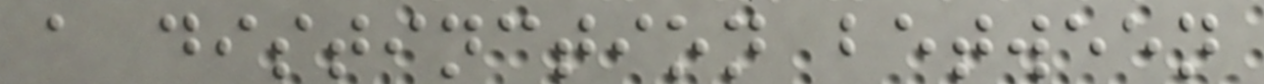a distinction between
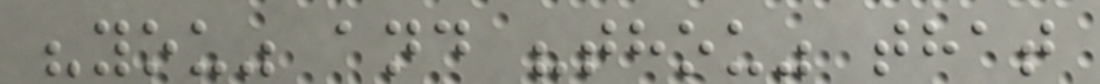"you" and "thou" that
